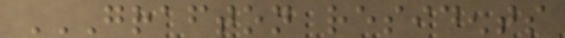GRAFTON RESIDENTS
